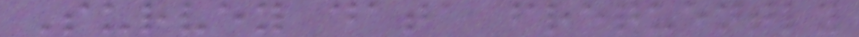Survey data frequently
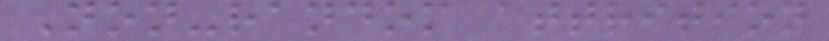Non-random attrition
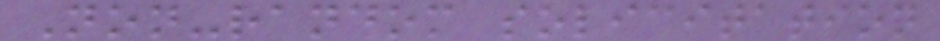Non-random solicitation
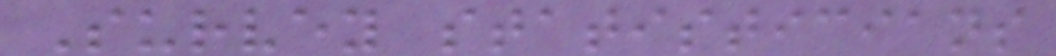Survey statisticians
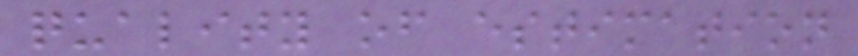quality of estimation
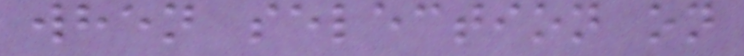when selection on
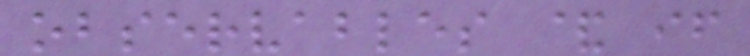observables & if
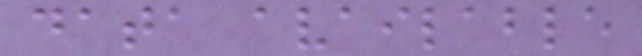data available
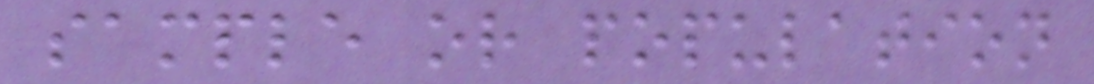sample or population
